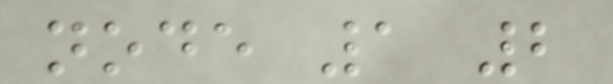node 1 2
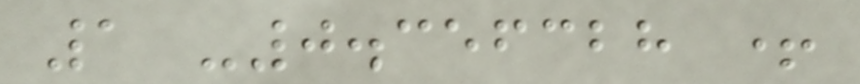1 -0.356328 +
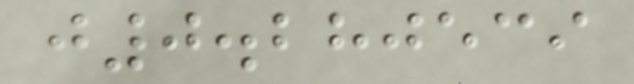j0.280539
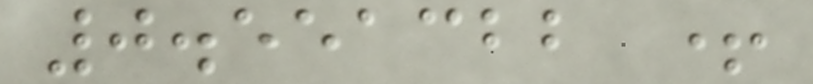0.551322 +
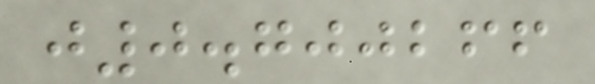j0.700266
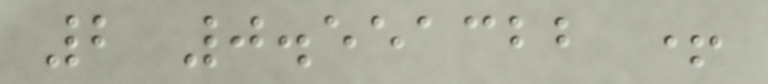2 0.551322 +
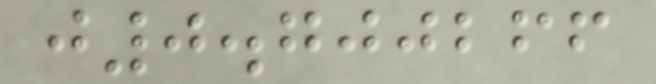j0.700266
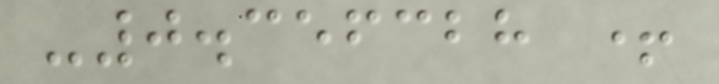-0.356328 +
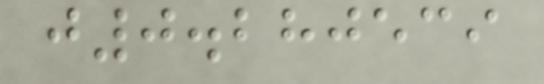j0.280539
